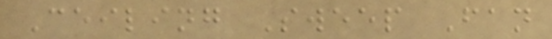Ceiling Sweep Fan
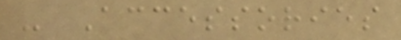- Accessories
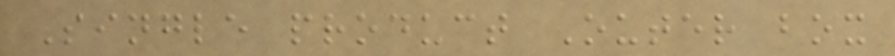Single product Outer box
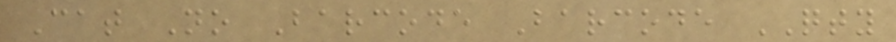Cat No Barcode Barcode QTY
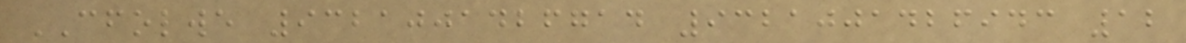CFOLWE 9321001426714 9321001426943 12
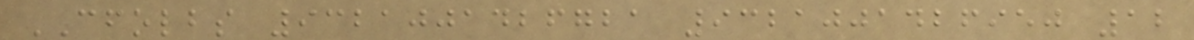CFOLBS 9321001426721 9321001426950 12
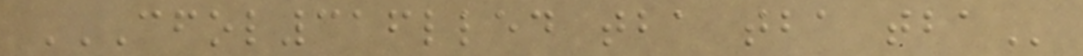CFOL316LLED TBA TBA TBA
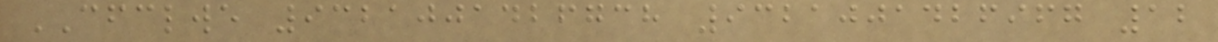CFCLWE 9321001426738 9321001426967 12
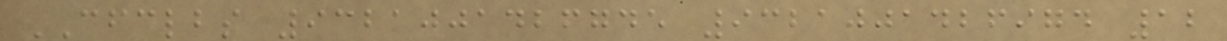CFCLBS 9321001426745 9321001426974 12
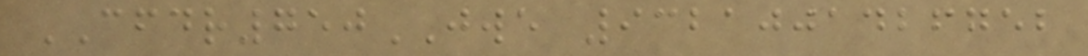CFDR750JWE 9321001426752
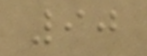90
